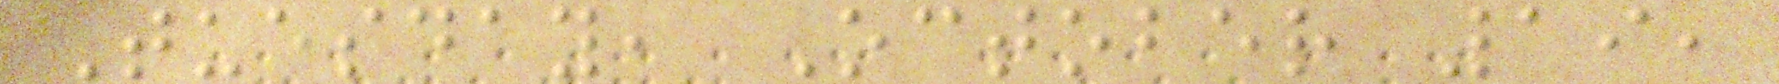Tuesday, October 19,
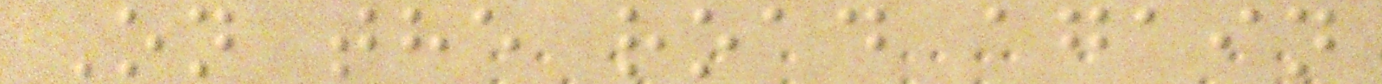On the road again
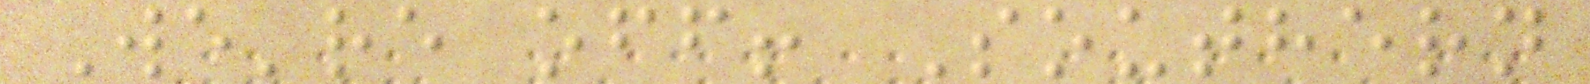We're off! Southern
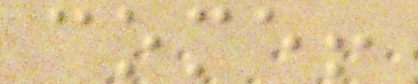come!
